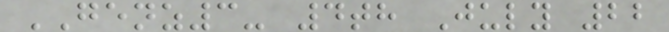GENZ3- 4th July 22
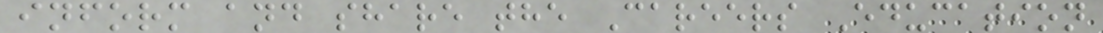inform and share the Careers Education
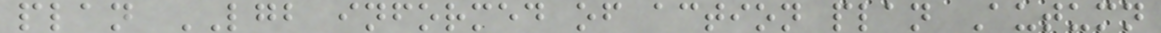plan LGB informed of action plan Autumn
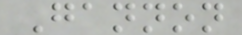Gannon
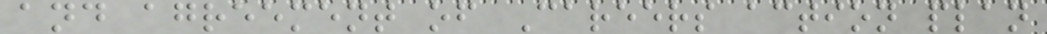and agreement of Careers action plan
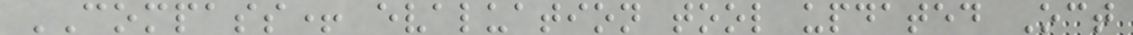COMPASS+ evaluation tool updated Oct
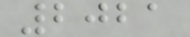2021
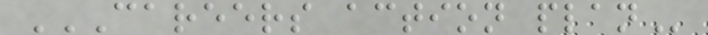CAREERS ACTION PLAN
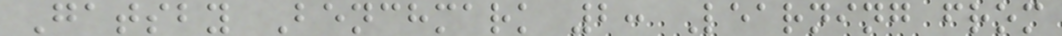Gatsby Benchmark 2: Learning from
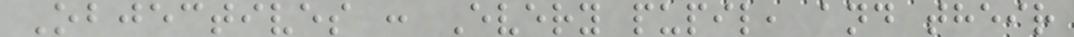Objectives : Every pupil, and their
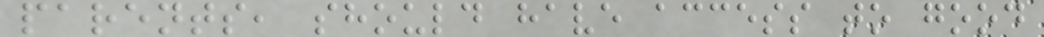parents, should have access to good
